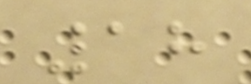18
